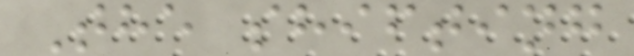The shifting
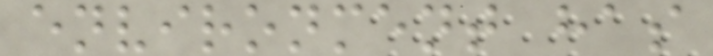environment has
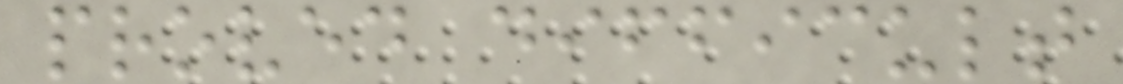proved difficult
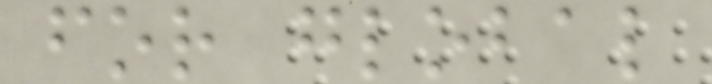for global
